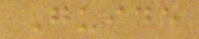Guide
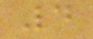4
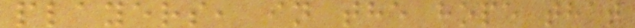players, in the hope that
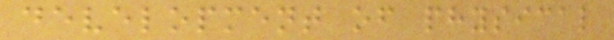development of physical
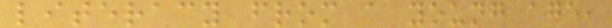literacy from a young age,
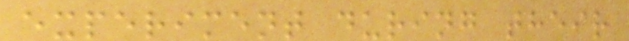experiment during their
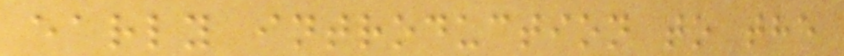early introduction to the
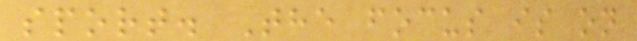sport. The focus is on
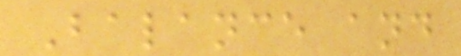Balance and
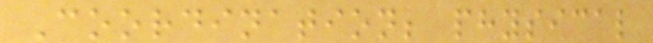Coordination; physical
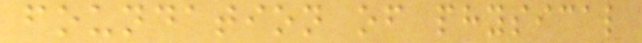foundation of physical
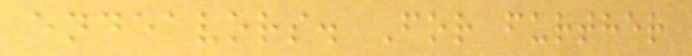endeavors. For further
